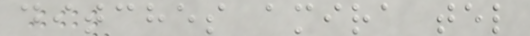ditches amira tel
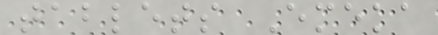tablets Emeka
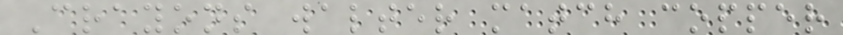Crayons walter match copper
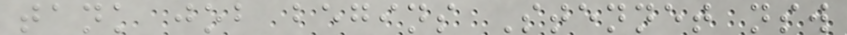tank job begins Stennet nsw
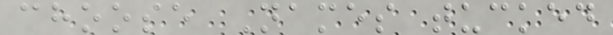choose Names tucked
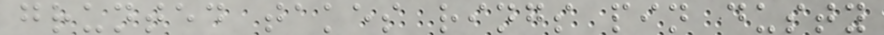grunted takes rings pin dusty
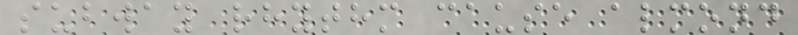subway rhythm cause almond
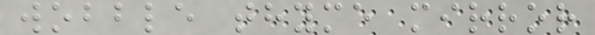wobble thyme mirror
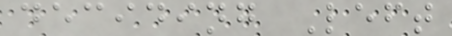deciding Left
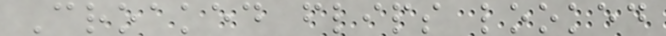Croaked flips looked
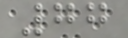77
